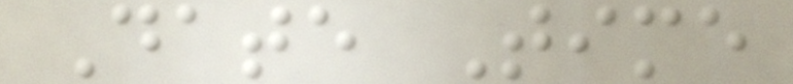Date Time
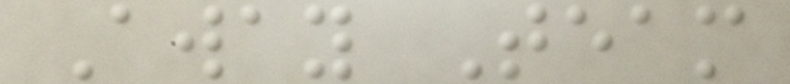Away Team
